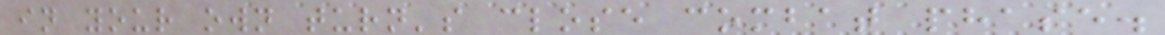in your own turn's close combat phase.
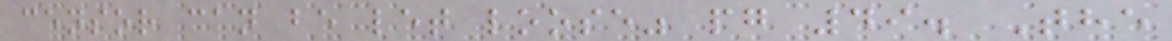censor can be let loose" pg 49. The
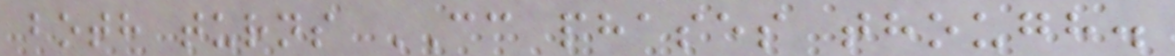both turns CC phases though.
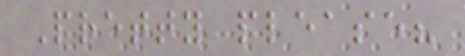Pretty please?
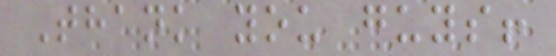Thank you guys!
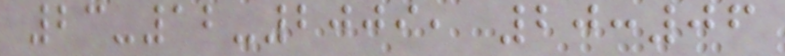23-12-2009, 20:06
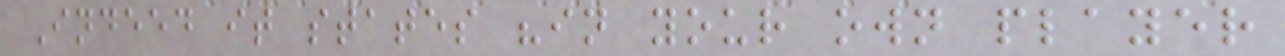Indeed it states "in your own player
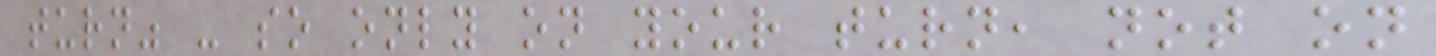turn" - so only on your turn, not on
